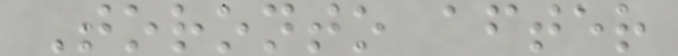Toronto after
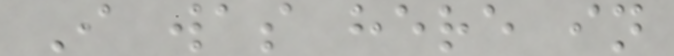I was here in
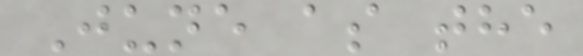June as the
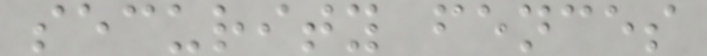security fences
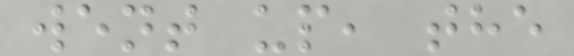went up, the
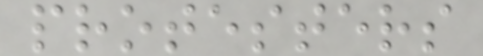protesters
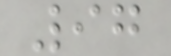97
